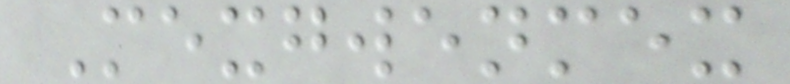Mexgwenmex
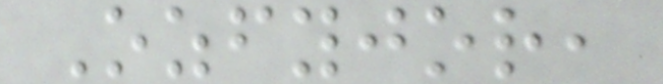Ozfyjor,
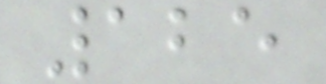125
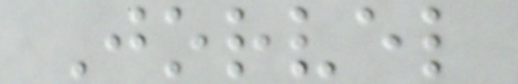Jorvel
